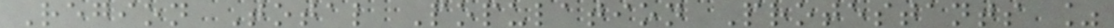Region Total Population Protestants %
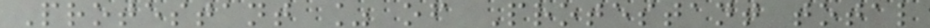Protestant % of Protestant total
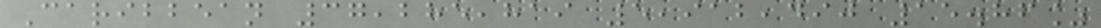Caribbean 37,285,819 5,912,490 15.86%
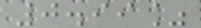0.99%
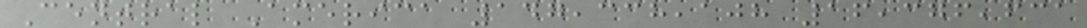Central America 147,338,108 16,376,631
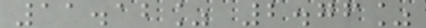11.12% 2.76%
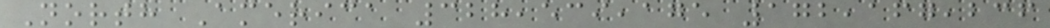North America 328,539,175 172,167,236
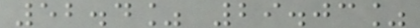52.4% 29.03%
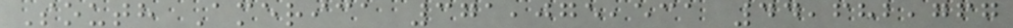South America 371,075,531 44,682,767
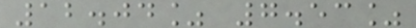12.04% 7.53%
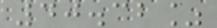40.32%
